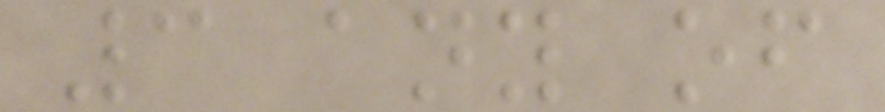3 any of
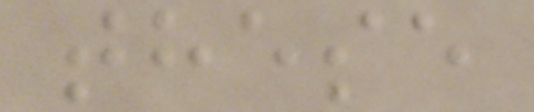these
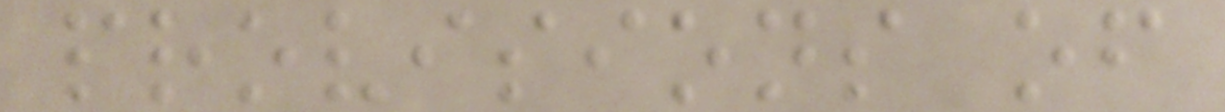provisions of
